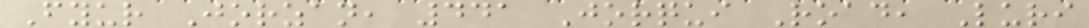Fyur Jorzan, 441 Jorqui Road, Luri
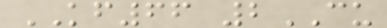KF66 2CU
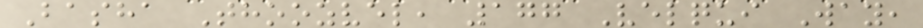Basha Thoozvel, 177 Velqui Way,
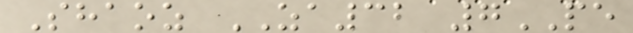Shaoz ZA32 7PE
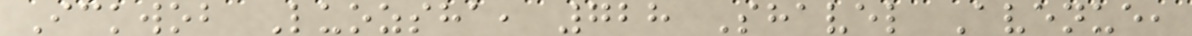Ickwob Luozsha, 728 Shavel Avenue,
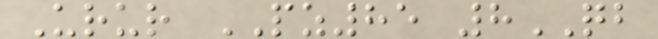Urur PZ85 8QB
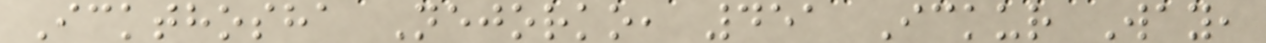Ickthosha Nejorko, 451 Ickur Way,
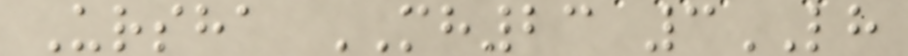Ursha MH23 3LH
